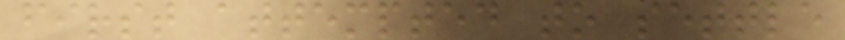first attempted to settle
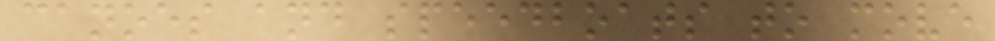canoes and speedboats to move
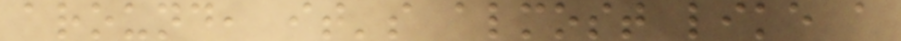around, it's almost like a
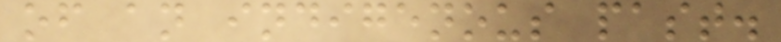of an indigenous past.
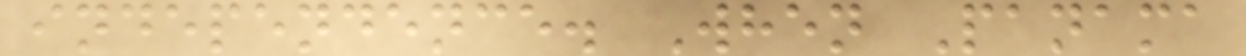independence. When Panama
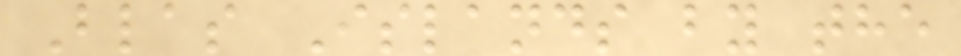Blas Islands by the
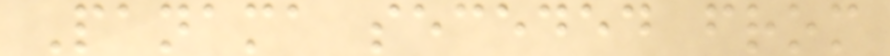Panama seceded from
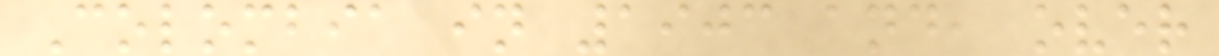Colombia in 1903 and, over
